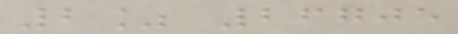2% 26705
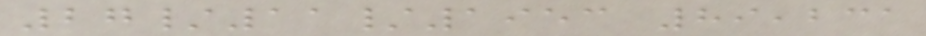27/11/1953 89,231
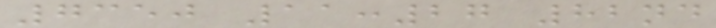7350 11:27 82nd
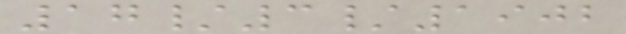17/3/1902
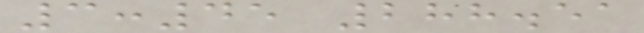3:45 288.51
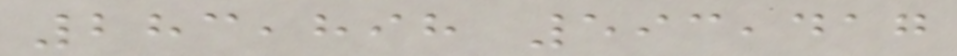283,898 593,417
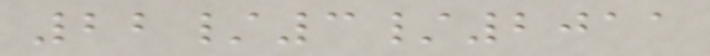22/3/2011
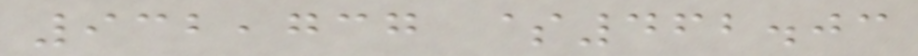932,737 $462.03
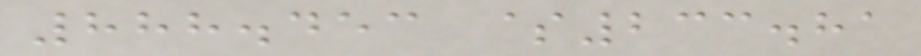888.453 $233.81
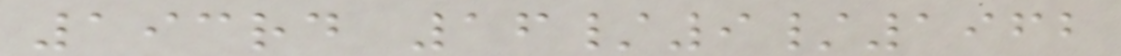193rd 16/9/1962
